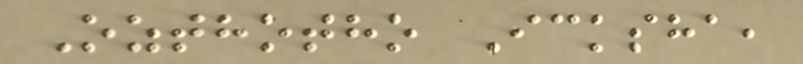Ozthotho Icksha,
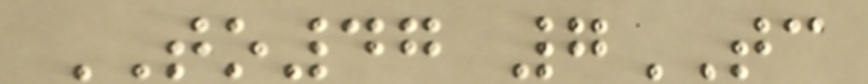TO47 7TC
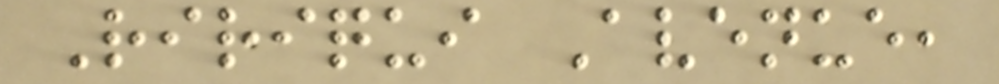Ririqui Avenue,
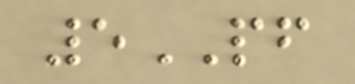5PF
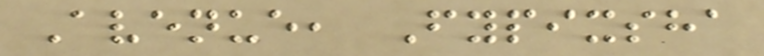Avenue, Fypixsha
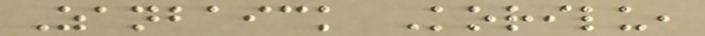Zanbaick Korilu,
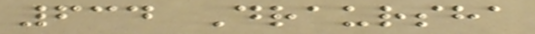634 Draursha
